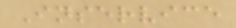Inservice
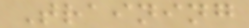Training
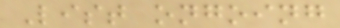List ongoing
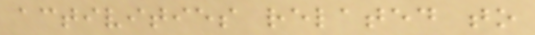activities related to
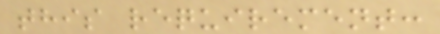this requirement:
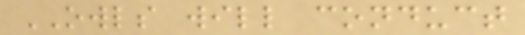OWLS will conduct
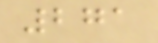271
